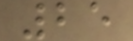25
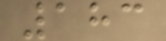183
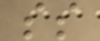ss
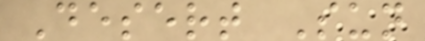Desert Sun
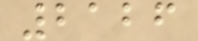2126
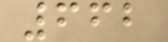662
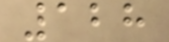128
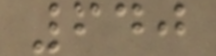640
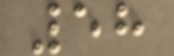58
